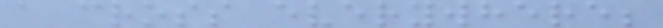a cross everywhere;
